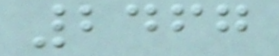2467
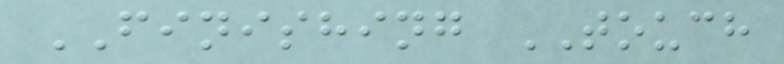FINISHING TOUCH
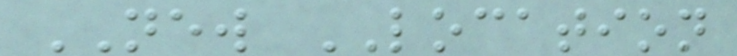NEW LOCATION
